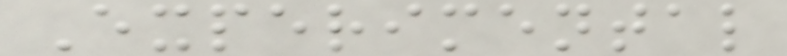Experimental
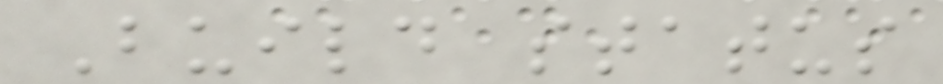Build status
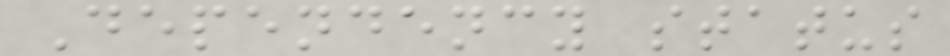Dependency status
